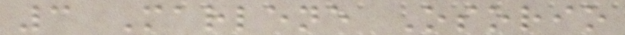3 Marlene Osorio
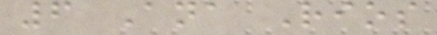6 Ana Rios
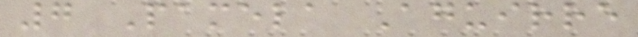7 Pamela Aguirre
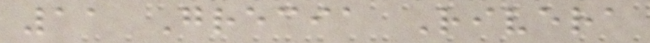11 Grecia Rivera
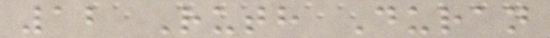12 Ruth Duran
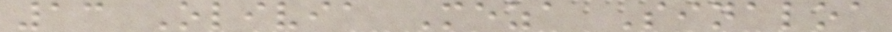13 Olivia Meza Sinaloa
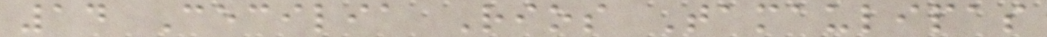14 Cecilia Rios Tamaulipas
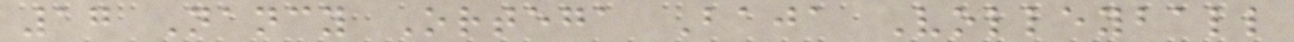17 Nancy Ortega Baja Volleyball
